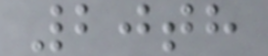20th
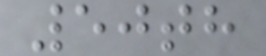50th
